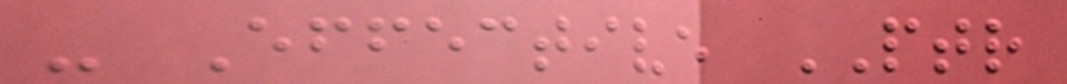- Effective PTR
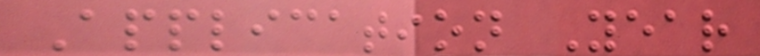Application Year
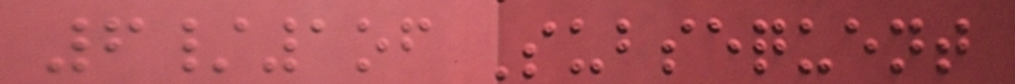6/1of Subsequent
